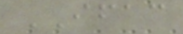IFAC
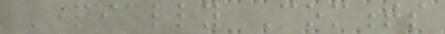Partially Comments
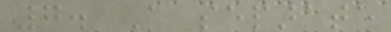7. A separate
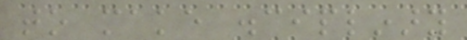to make disciplinary
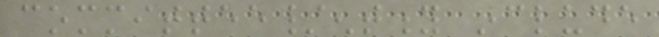committee/entity include
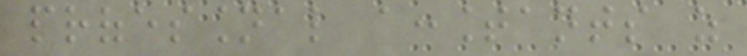professional accountants as
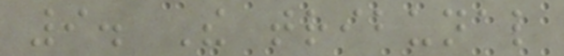9. The tribunal
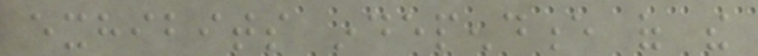exhibits independence of the
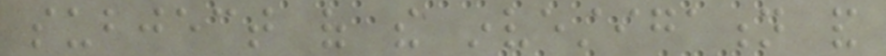subject of the investigation and
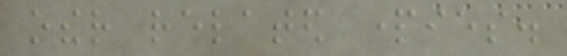other related parties.
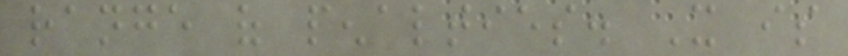range of penalties. It is
